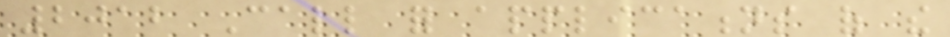2012 Call for applications of the
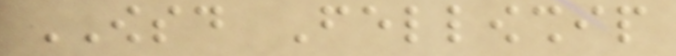OWSD Fellowship
